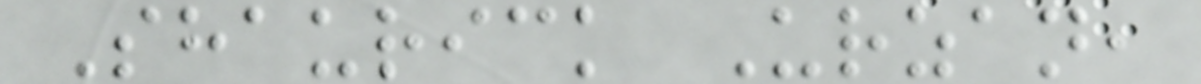Shaurick Urzan,
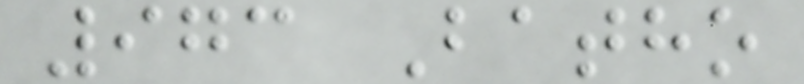973 Batho
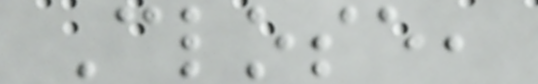Close,
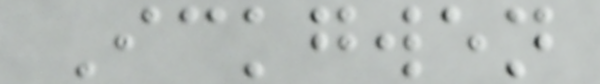Ickgwen
